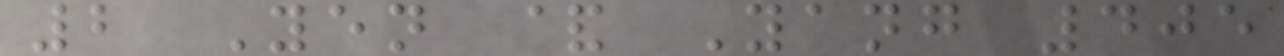2 Yen & Yang 405
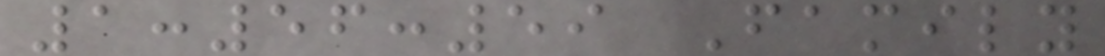1:56:59 Family
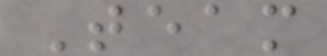Team
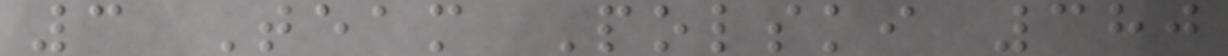3 Team Polski 380
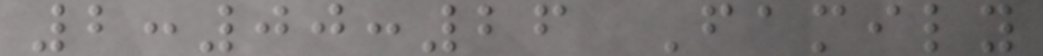2:00:26 Family
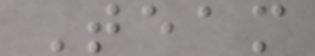Team
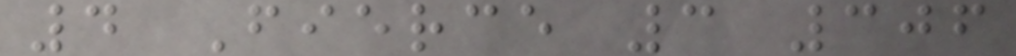4 Fierce 3 306
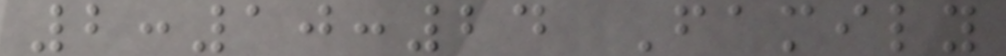2:10:24 Family
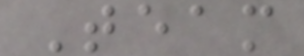Team
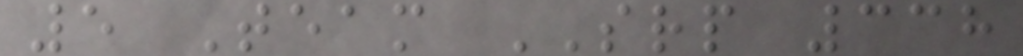5 Team SRP 338
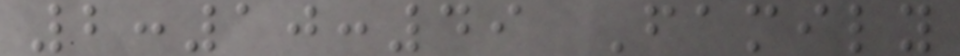2:10:49 Family
